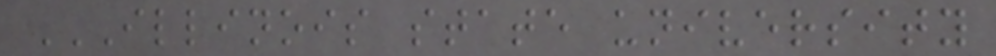ILLINOIS STATE UNIVERSITY
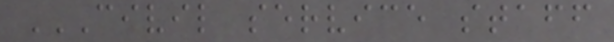CIVIL SERVICE STAFF
